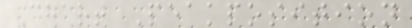Chart Peakposition
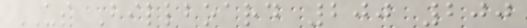US Billboard 200 200
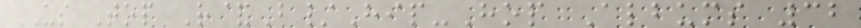US Top R&B/Hip-Hop Albums 32
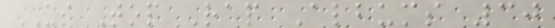US Top Rap Albums 30
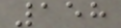158
